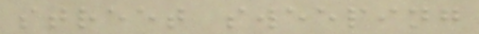street sweeping
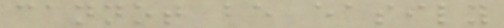cannot be easily
